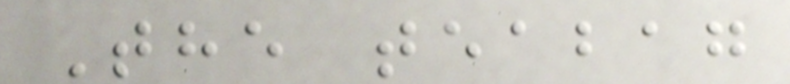The teabag
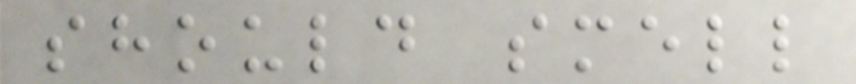should smell
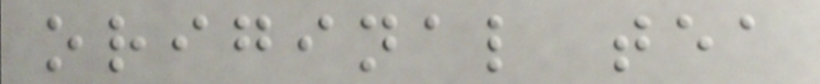original tea
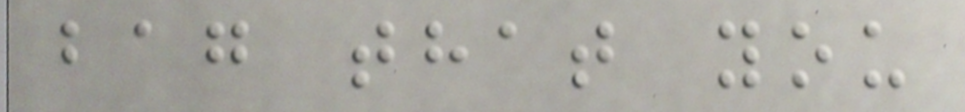bag that you
